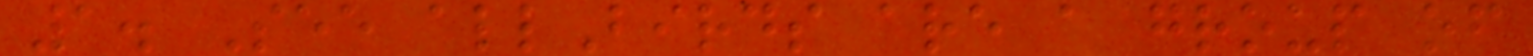1. See allBirds are a group of
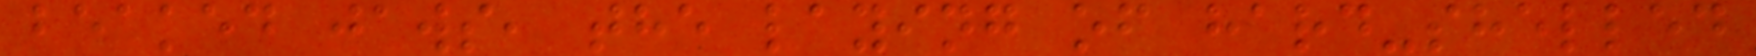beaked jaws, the laying of hard-shelled
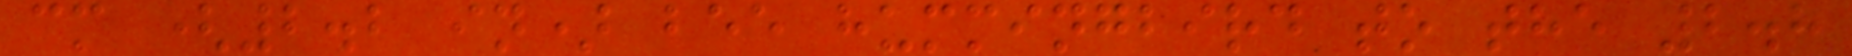cm (2.2 in) bee hummingbird to the 2.8
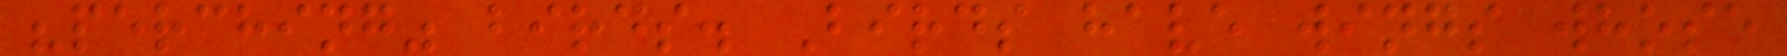"perching" birds. Birds have wings whose
